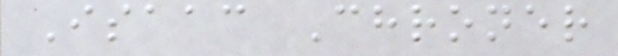Isaac Chroner
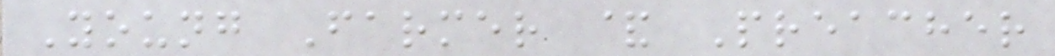Young Farmer & Preacher
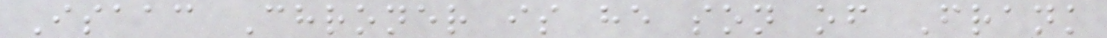Isaac Chroner is he son of Frank
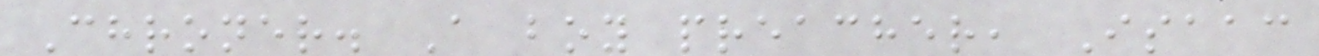Chroner. A boy preacher, Isaac
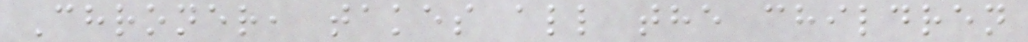Chroner, takes all the children
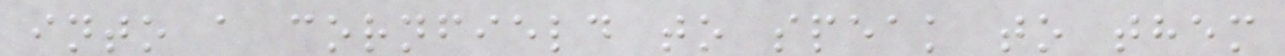into a cornfield to speak to them
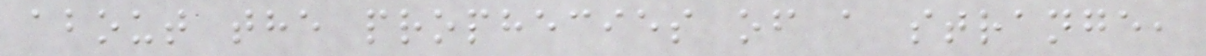about the prophecies of a strange,
